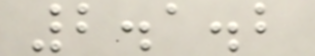2.1.2
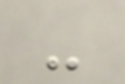-
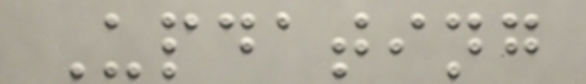Updating
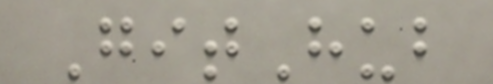GitHub
